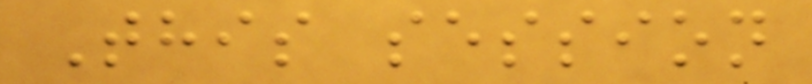This session
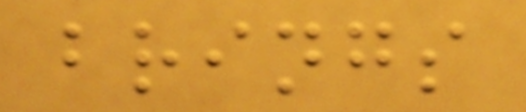brings
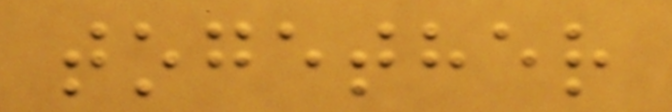together
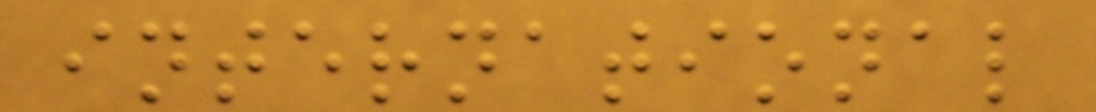international
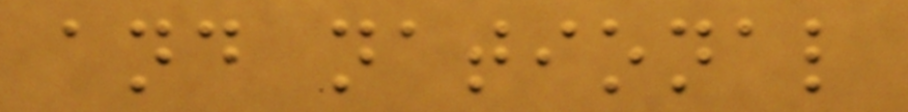and national
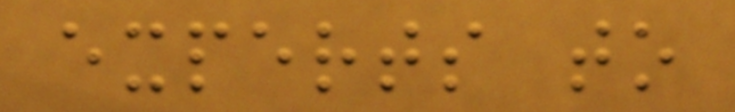experts to
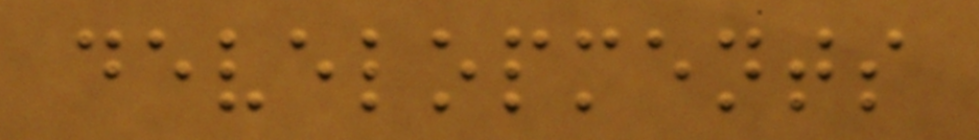developments
